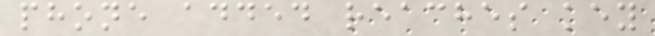phone added reaches key
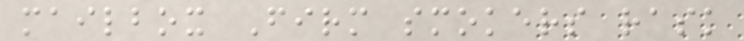mailbox Firm smokers rask
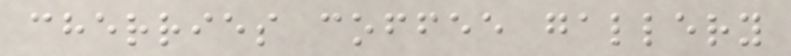cherries coffee gallery
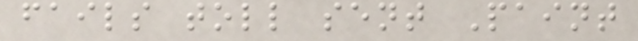fails toll sent Paint
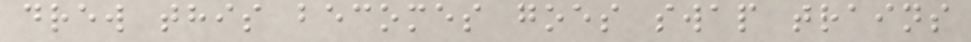drew this becomes goes swap trains
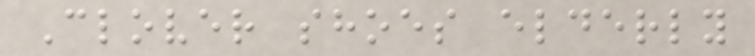Clover shoes elderly
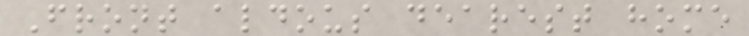Front aldous dearest home
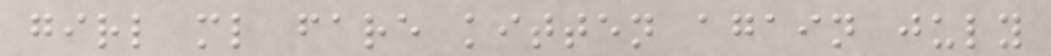girl ml fare kitten again july
